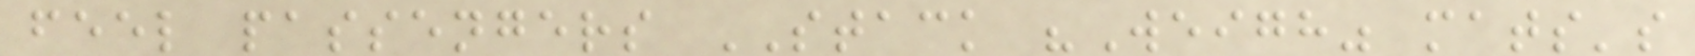feel passengers STACK "Weigh" mats's
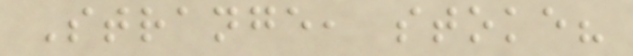Strange, stoke?
